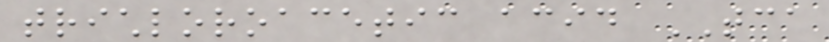trichloroacetic acid TCA
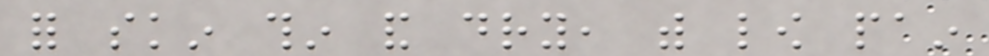for skin thin and dry, with low pain
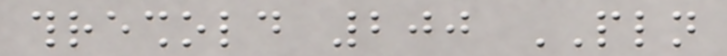threshold 200 PLN
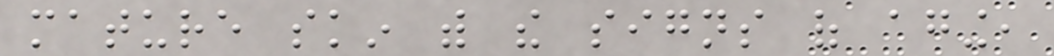mature skin with the signs of aging,
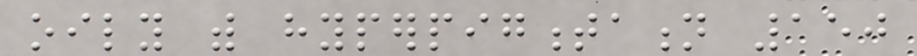oily with hyperpigmentation 150
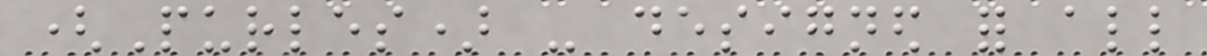(Purles) - designed for all
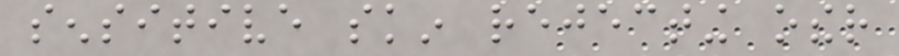sensitive skin rejecting other
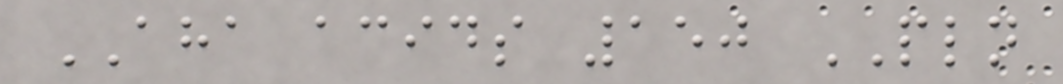AHA acids 150 PLN
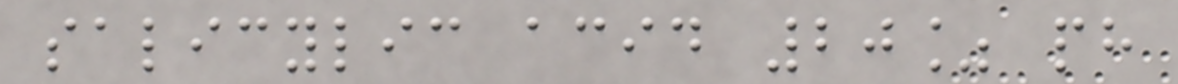salicylic acid 20% ph
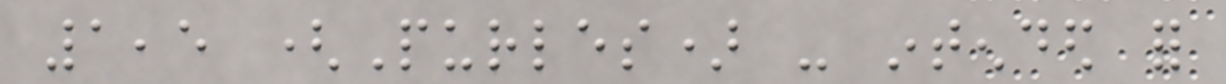1,5 (Purles) - intended for
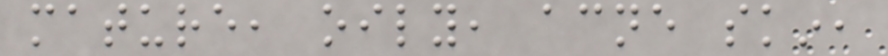mature, oily, acne skin,
